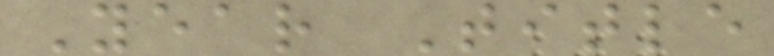Year Title
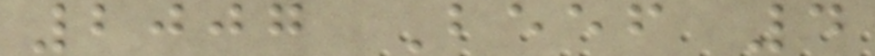2007 Beef 4
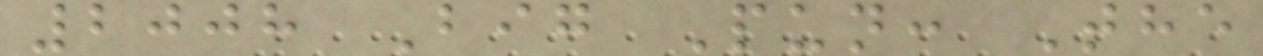2008 Big Pun: The
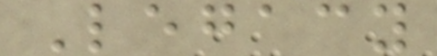Legacy
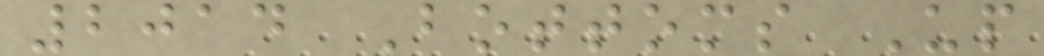2014 Bottoms Up
